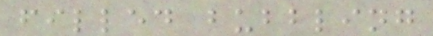filled bubbling
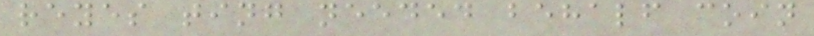reyes ting needed behalf coin
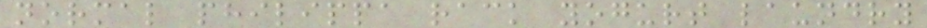normal philippa rack yogurt laundry
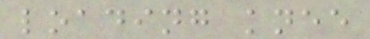loading knee
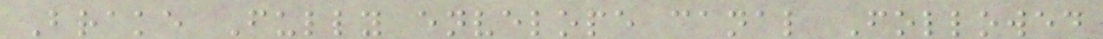Brake Fully envelope canal Followed
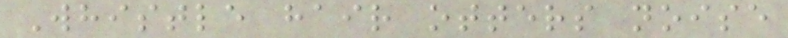Whistle hair otters noise
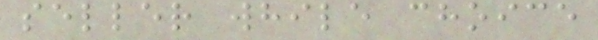seller while choice
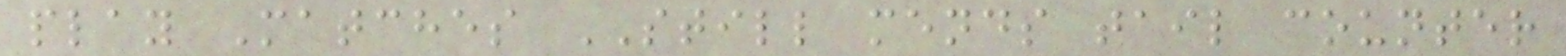play Matches STILL mends tail counter
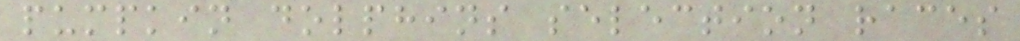pumpkin dolphins selection races
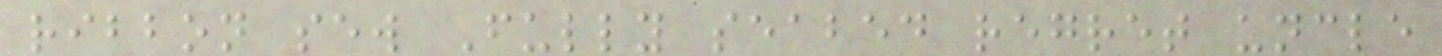ribbon sew Fully seabed regret uncle
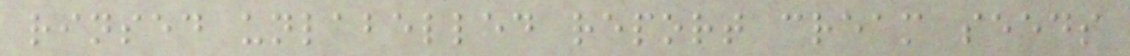rinsed unlabelled report cream seeds
